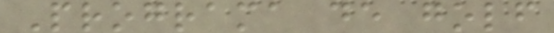Programa de golf
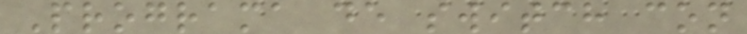Programa de switch con
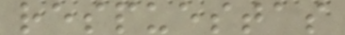respuestas
